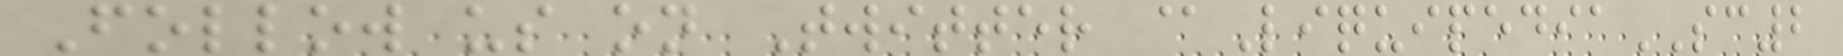Follow us on Twitter @LiquipediaSC2
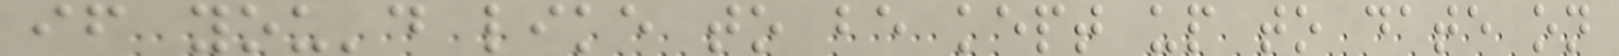if you'd like to be kept up to date on
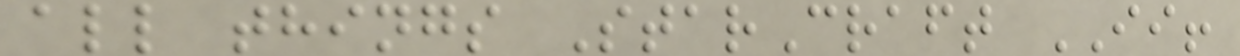all things StarCraft II!
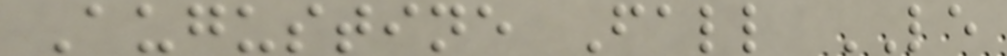Augustine Fall LE
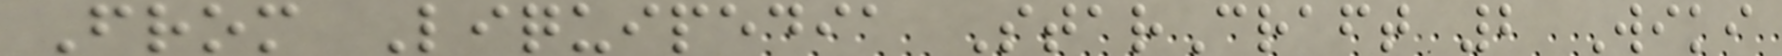From Liquipedia StarCraft 2 Wiki
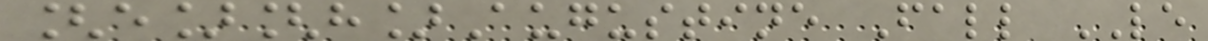[e][h]Augustine Fall LE
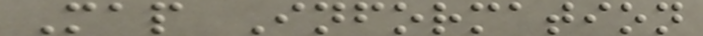Map Information
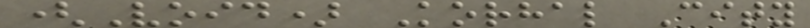(Void) Korhal City
